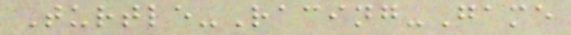Turtle-Racing-Game
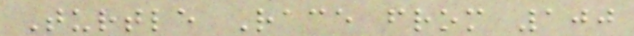Turtle Race from 100
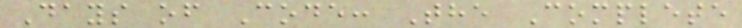Days of Code: The Complete
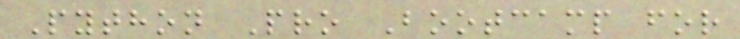Python Pro Bootcamp for
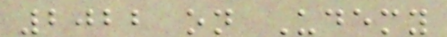2022 on Udemy
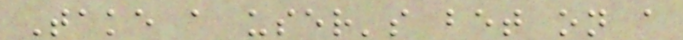Take a user's bet on a
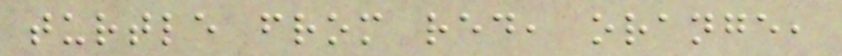turtle from red, orange,
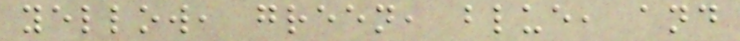yellow, green, blue, and
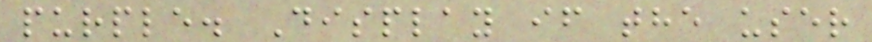purple. Display if the user
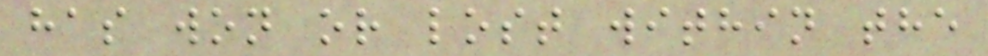has won or lost within the
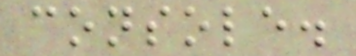console.
